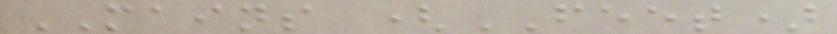MAINS (FEET)
